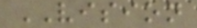VISION
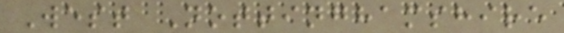West Nottinghamshire
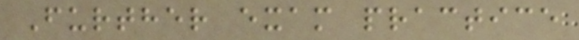Further exam practice
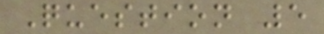Question 5
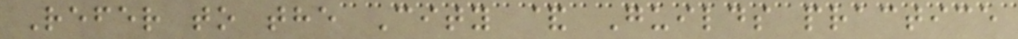Refer to the City & Guilds practice
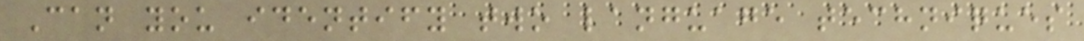Can you identify two language techniques
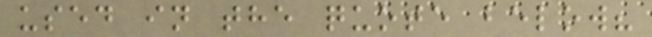used in the quote below?
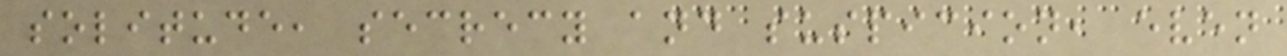solitude, secrecy and suspicion, even
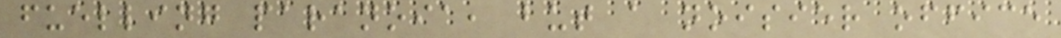fuelling paranoia, but a noisier office
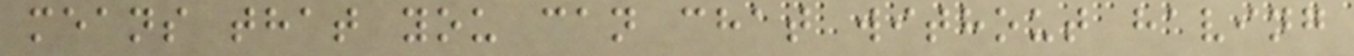means that you can chat without having
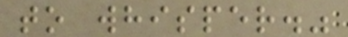to whisper."
